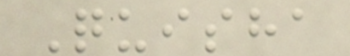Quisha
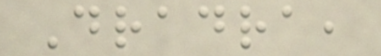Dradra,
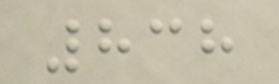838
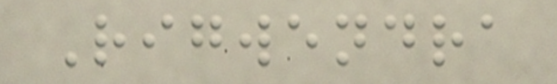Rigwendra
